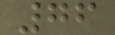76
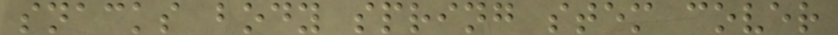snacks body spring stem cover
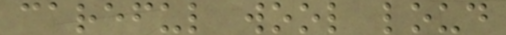careful wool loud
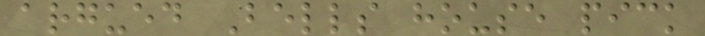argued Bells house pick
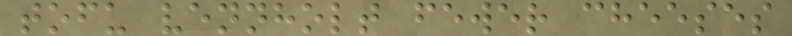tofu vennholt fewer cheeses
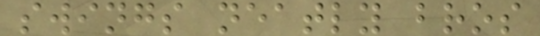swings neatly bros
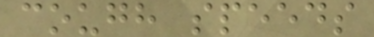cough speeds
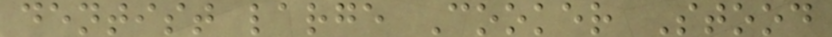dentist large Cooker Stood
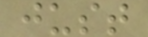just
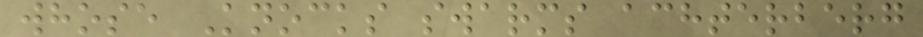whose Knocks swarms achterberg
